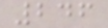246
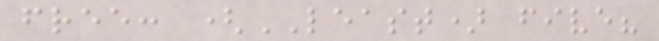free: (LEAST) five?
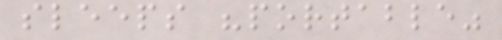sleeps "portable"
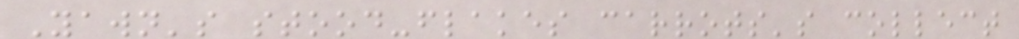Yawn's stood-flakes carrots's collect
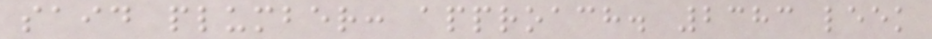said plumber: approach. 2383 leek
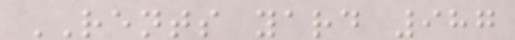RENTS yard 987
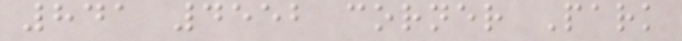841 4552 corner Park
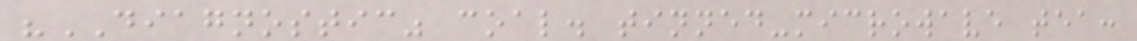"DIAGNOSTIC" coal. tinned-microwave tea:
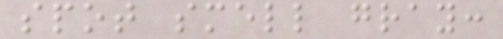spot smell gray:
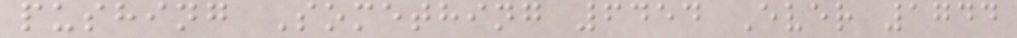pushing Something 6454 Ever 1744
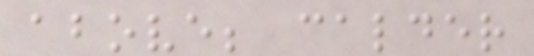above; calder
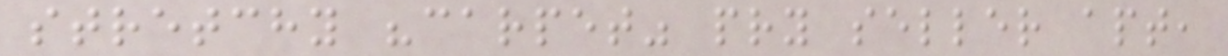stretchy "carpet" pry seller apt,
